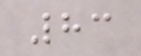83
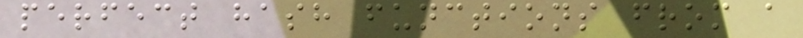perfect hash functions from a
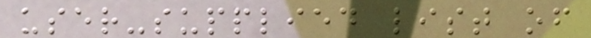user-supplied list of
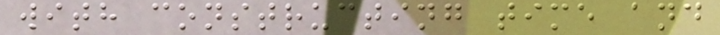with constructing time and
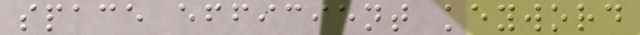space efficient keyword
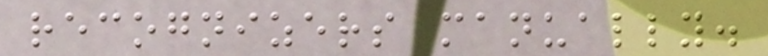recognizers manually.
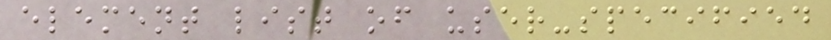element list of user-specified
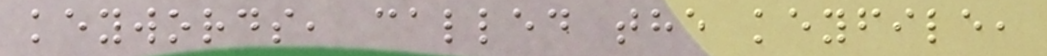keywords, called the keyfile,
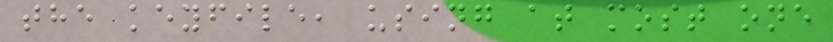the keyfile, using at most one
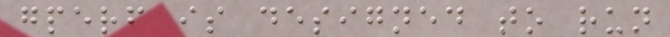gperf is designed to run
